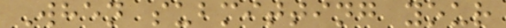When submitting your
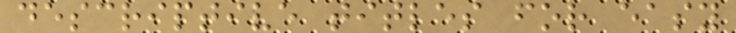descriptive titles for easy
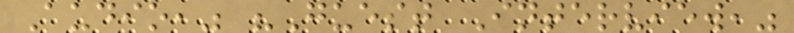Audio," "Guest Interview,"
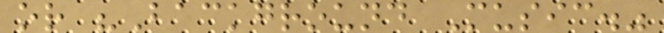or "Background Music."
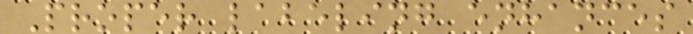Proper labeling enhances
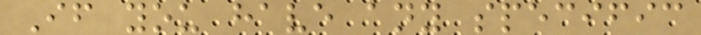If you have any specific
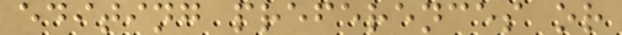editing preferences or
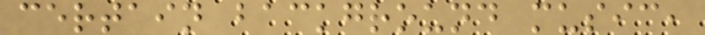certain background music,
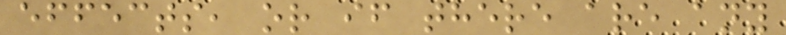effects, or if there are any
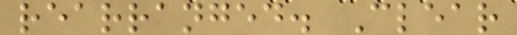rearranged. Clear
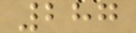287
